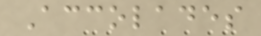Accolades
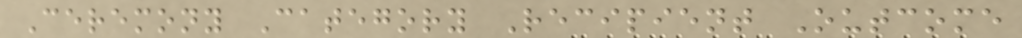Ceremony Category Recipient Outcome
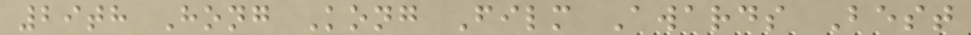29th Hong Kong Film Awards Best
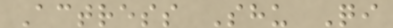Actress Shu Qi
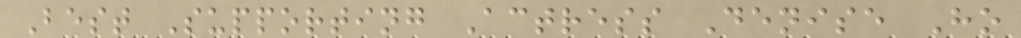Best Supporting Actress Denise Ho
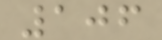106
